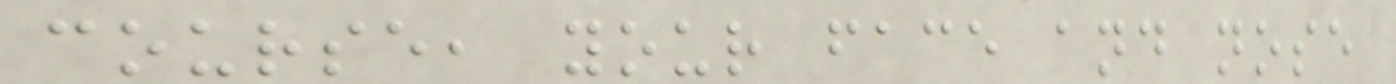course, your face and nose
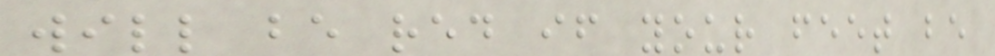will be red if your feet be
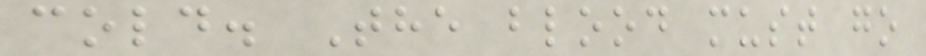cold. The blood must go
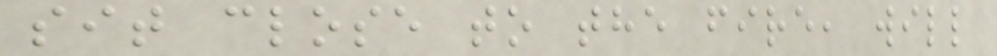sit close to the fire, will
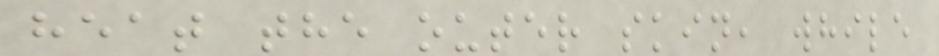heat the outer skin, while
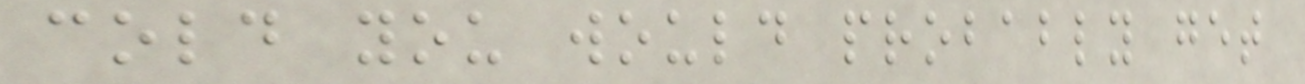cold you would probably get
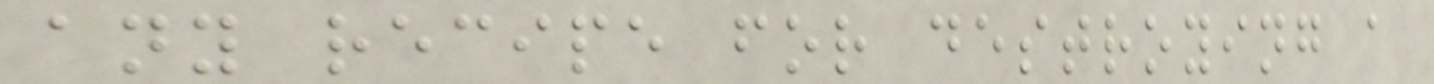any recipe for destroying a
